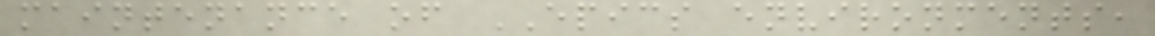maintenance of EPICS environments,
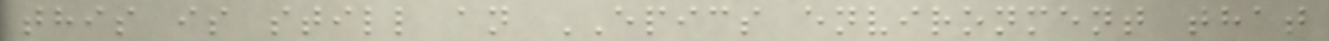this is still an EPICS environment that
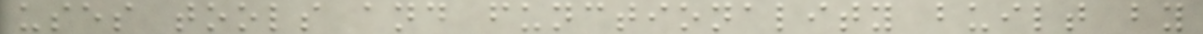uses tools and functionality built by
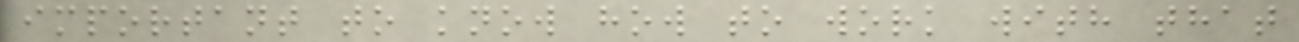important to know how to work with that
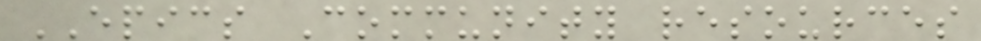EPICS Community resources
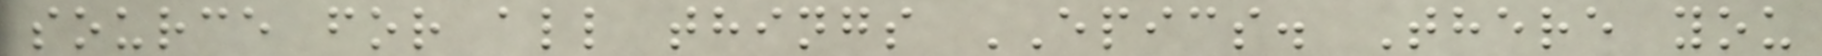source for all things EPICS. There you
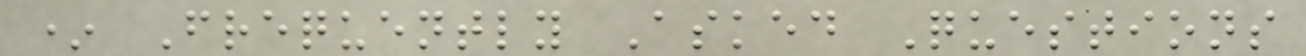* Frequently Asked Questions
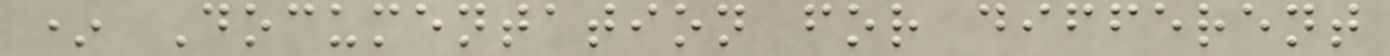* Documentation for different
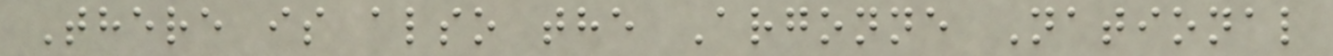There is also the Argonne National
